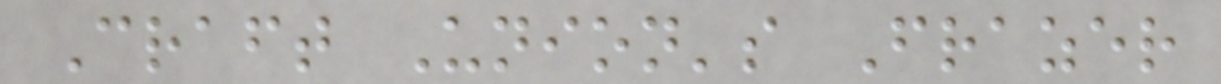Craft Union's Frazer
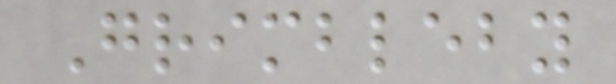Grimbleby
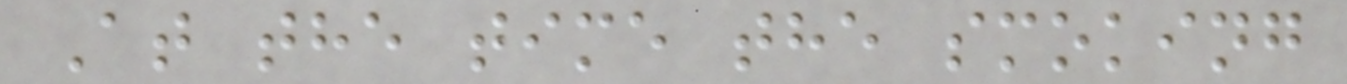At the time the smoking
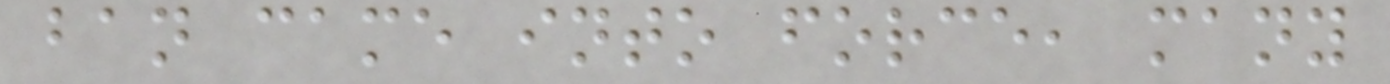ban came into force, many
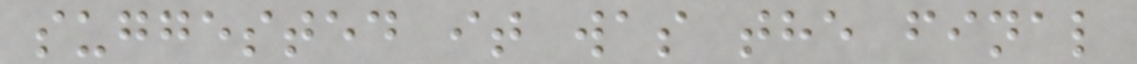suggested it was the final
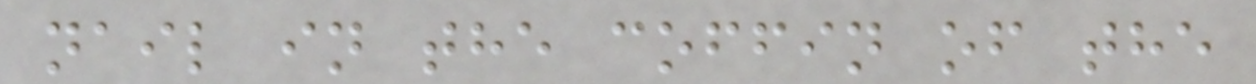nail in the coffin of the
